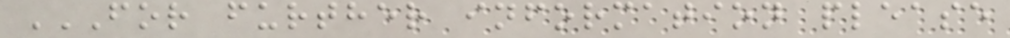FOR FURTHER INFORMATION PLEASE
